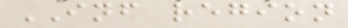INF region
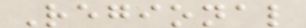Regional
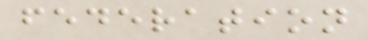federation
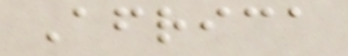Africa
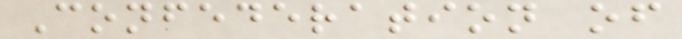Confederation of
